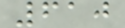610
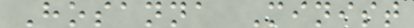Hosanna Minist
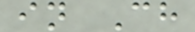in Ch
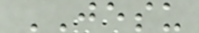JESU
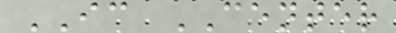IC CENTER
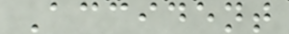Accident
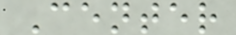Center
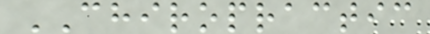CHIROPRACTIC
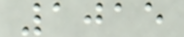1015
